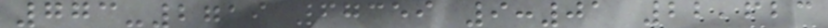773-2719 67359 9:01 22,623
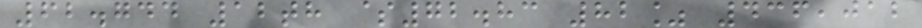62.744 12th $72.83 82% 436,012
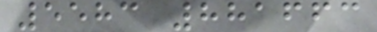5583 881663
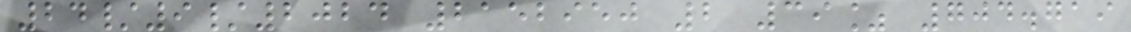24/9/2024 2152950 2 39% 704.719
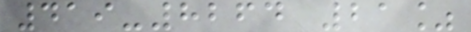419-8264 21%
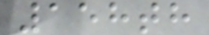158th
